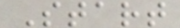Start
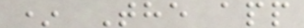* The app
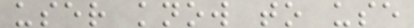user know to use
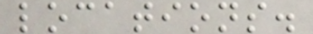locations.
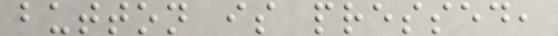button is pressed,
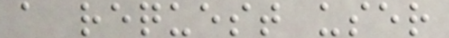a request user
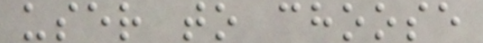user to choose
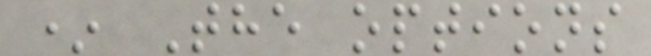* The options
